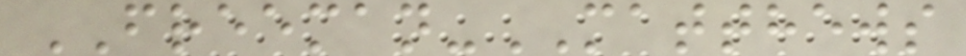FREEMAN-MATTHEWS
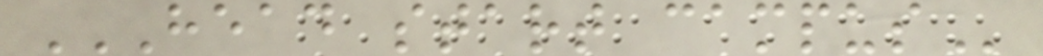HEAD START CAMPUS
